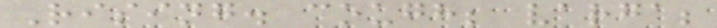Rising. cough; varga;
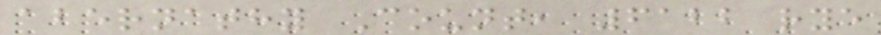abernathy Count, 6122 rye
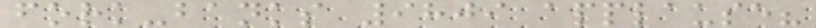fork-banks 9809 applause?
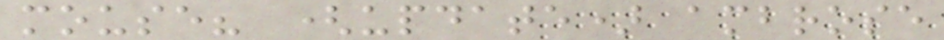mouse? (update) ambrose
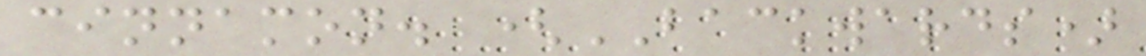cinnamon. (BACKWARDS)
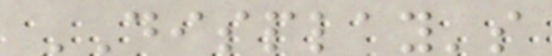DISPLAY's
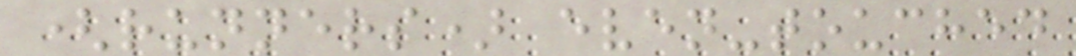(runners) even-touched
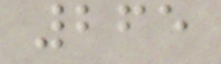265
